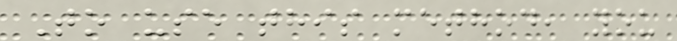To use this method, you
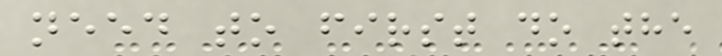need to first do the
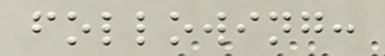following:
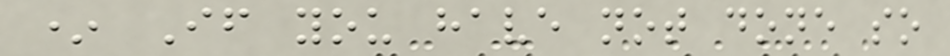* If you have not done so
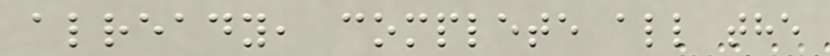already, complete all the
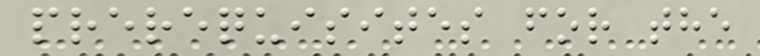prerequisites for the
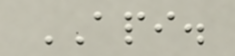API.
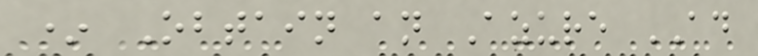* Obtain an Azure AD
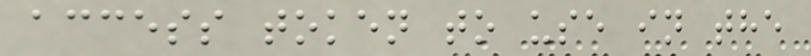access token to use in the
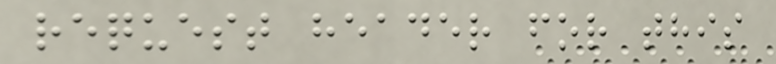request header for this
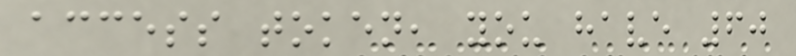access token, you have 60
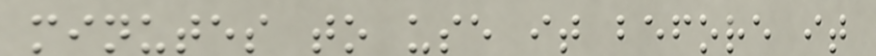minutes to use it before it
